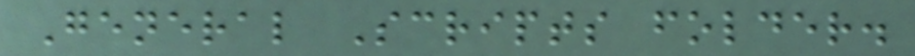General Scripts folder.
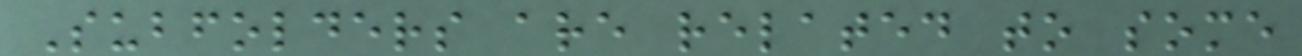Subfolders are related to some
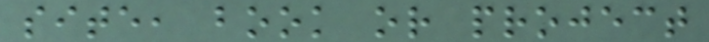site, book or project
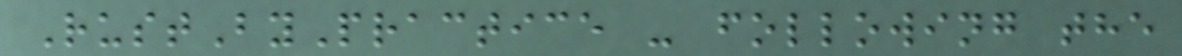RustByPractice - following the
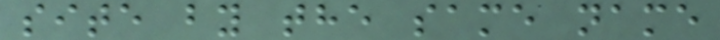site by the same name
